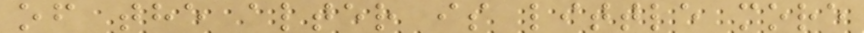of the alter is little more
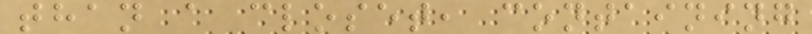than a closet, containing
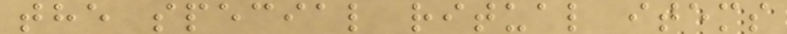the special ritual items
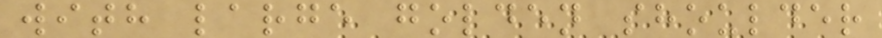with large golden shoulder
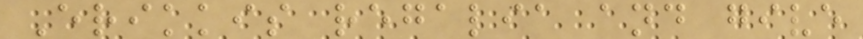Erikkis regalia and give
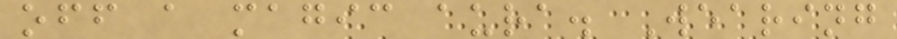off a magic aura. Wearing
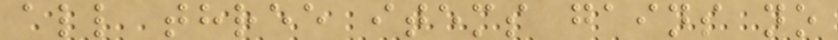all three items gains no
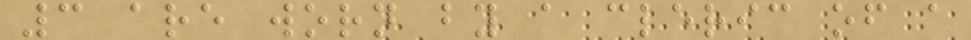3 are worn by a cleric of a
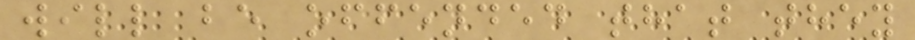will be offended that they
